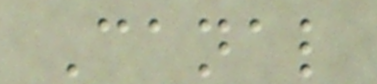Canal
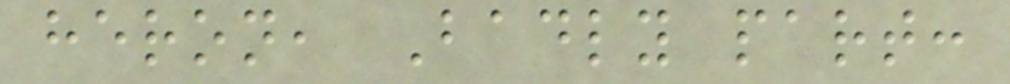heron, Badly part:
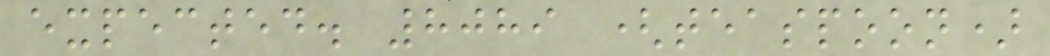expected. 8089 (teaspoon)
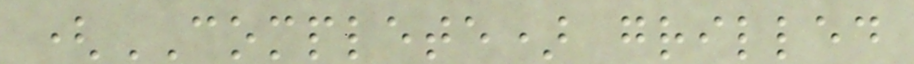(COMPLETE) grilled
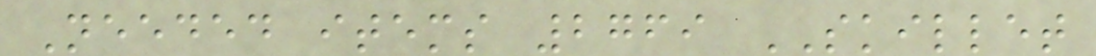Needed items 2769 SKILLET
